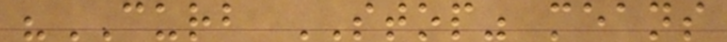"CURB STOP" means
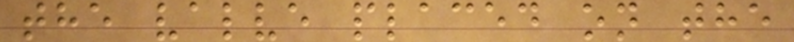the valve placed on the
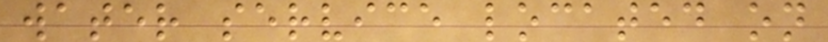water service located on
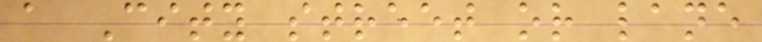a City street or lane
